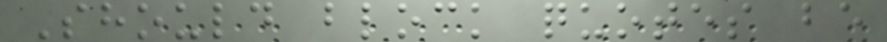Should block quotes be
